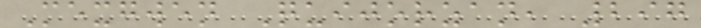Mexgwen Quijorzan, 297
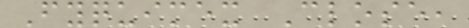Fyquimex Close,
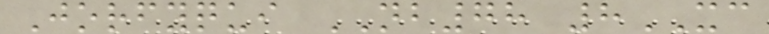Jorfyqui NB78 8XC
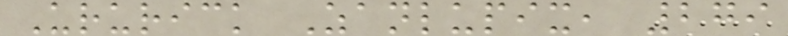Ururick Zanlupix, 279
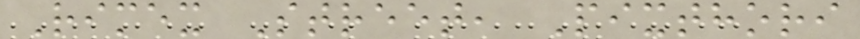Rimex Street, Pixthori
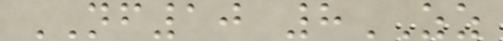NF10 8ZZ
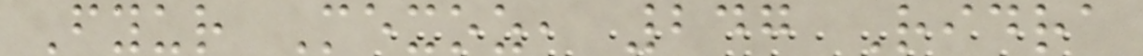Fyur Mexoz, 247 Ridra
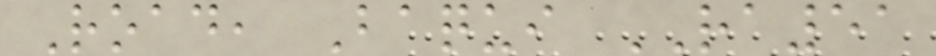Road, Baqui RA51
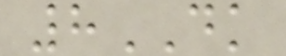8DK
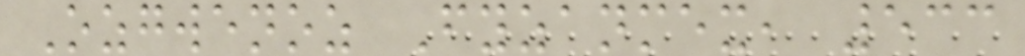Ozgwenoz Fyzanmex, 533
